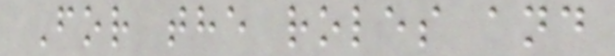For the roles and
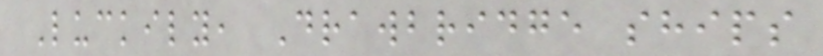Luckily, Drawbridge ships
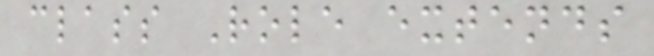class Role extends
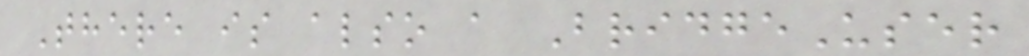There is also a BridgeUser
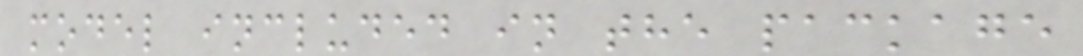model included in the package
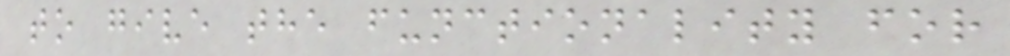to give the functionality for
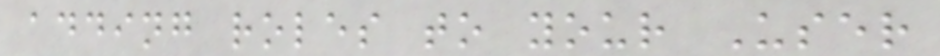adding roles to your User
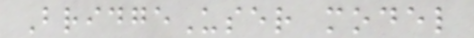BridgeUser model
